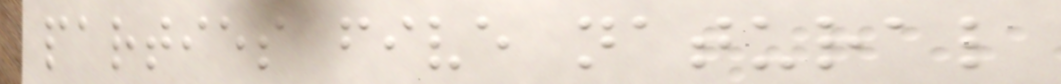parties five natural
